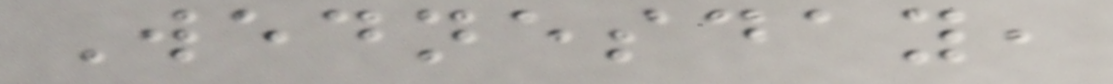Wednesday,
